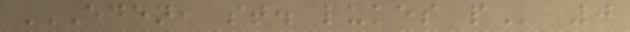EDEN, ST. LUKES P 0
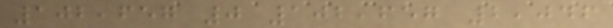102,657 0 102,657 2,046
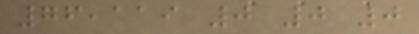76,119 0 0 0
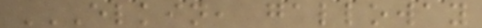ELKIN, GALLOWAY
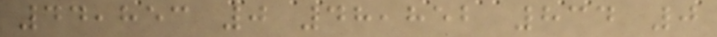44,853 0 48,852 834 0
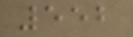552
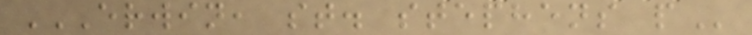ERWIN, ST. STEPHENS P
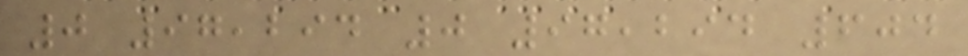0 97,294 0 97,294 604
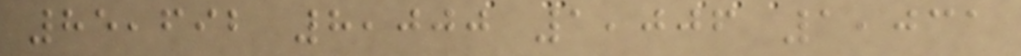85,692 8,000 1,006 1,031
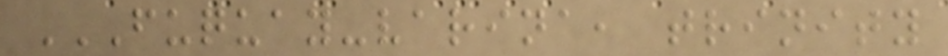FUQUAY-VARINA, TRINITY
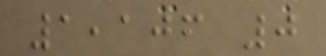1,106 0
